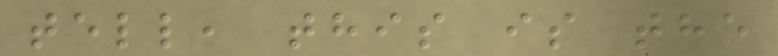tell, this is the
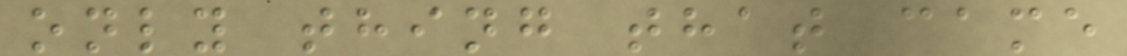only thing that came
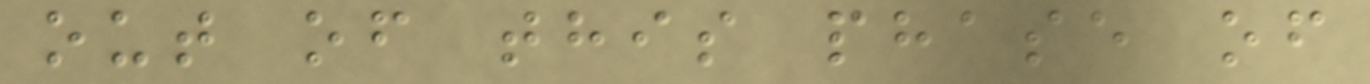out of this phase of
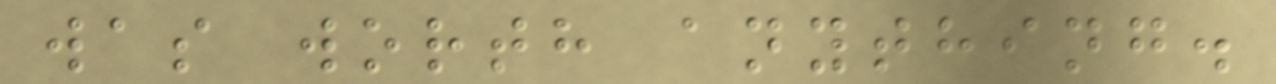was worth anything.
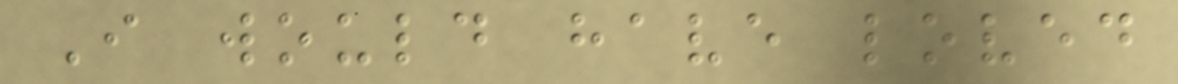I would have loved
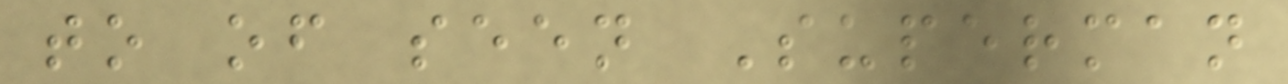to of seen Superman
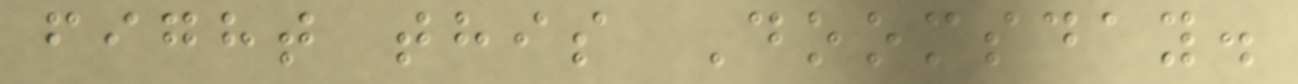fight this Doomsday.
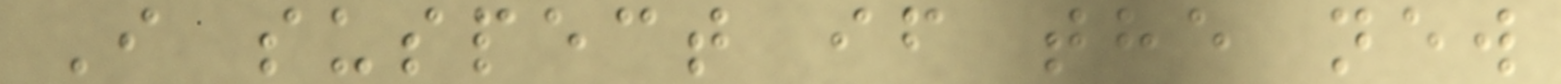I suspect if the new
